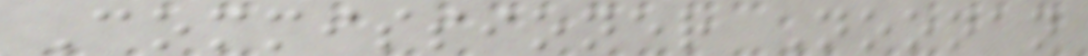Commissioner Noonan
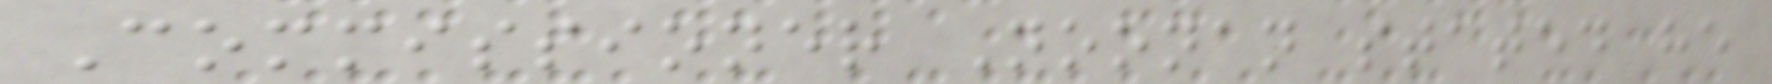Commissioner Noonan stated he
